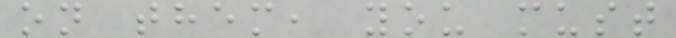on them, you must
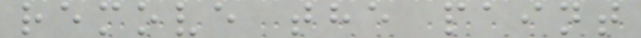remove the paint
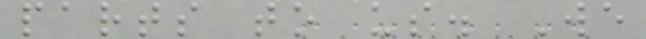parts to us. We
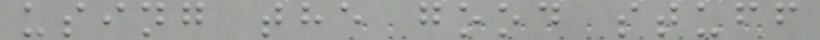using the good stuff
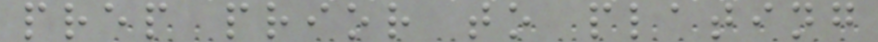prep prior to plating
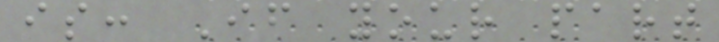is: If your part
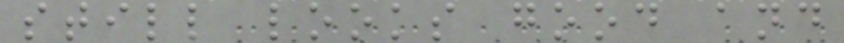still looks good and
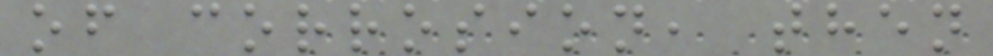of corrosion, then
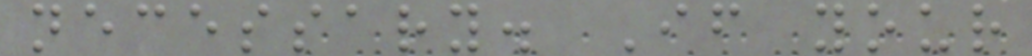necessary. If your
